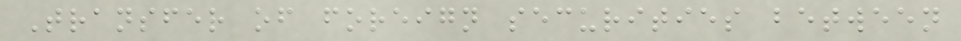Transfer of foreign securities between
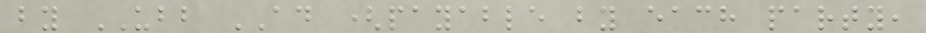by UBB AD (payable by each party,
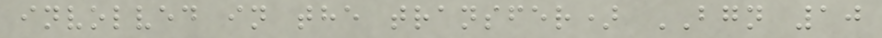involved in the transfer) BGN 10
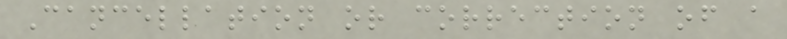Cancellation or correction of a
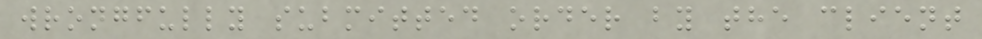wrongfully submitted order by the client
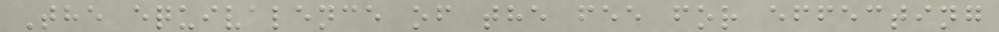The equivalence of the fee for effecting
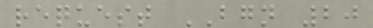request BGN 20
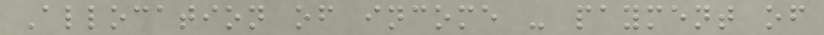Allocation of income - payment of
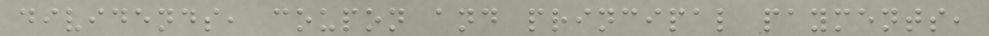dividends, coupon and principal payments,
